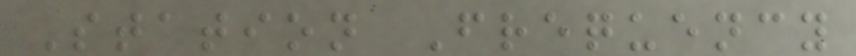Station Frequency
